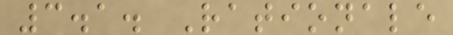3.1. Rationale
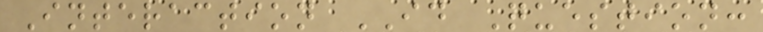Interaction ID Question:
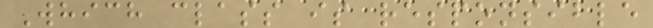Which class is responsible
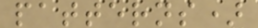patterns)
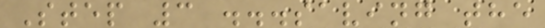Step 3 ...saving the
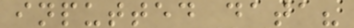inputted data?
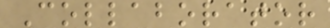Collaborator
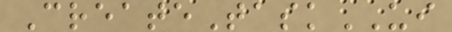CreateTaskUI
